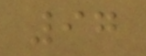97
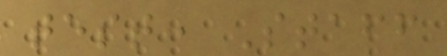test: Staff
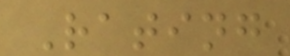Rating
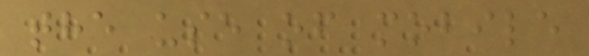the use of mobile
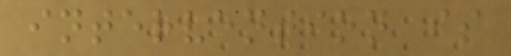intervention is
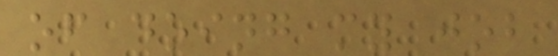of doing my job
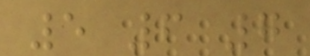5 6 7
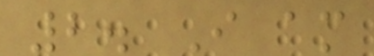2. I am
